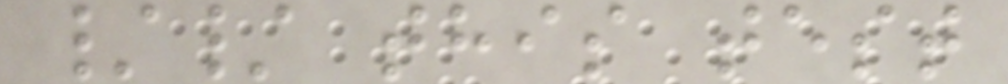// this test
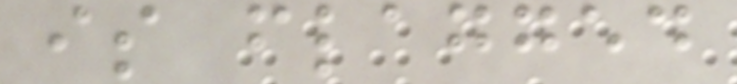is flagged
